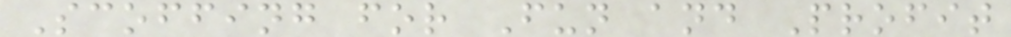Scoffing for Fun and Profit
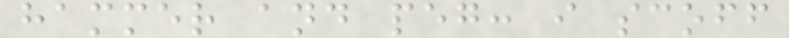hammer and peg: i scoff
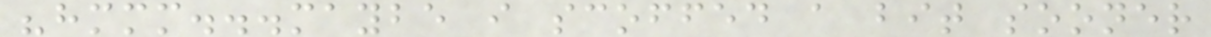"hmmm...maybe i scoffed a bit sooner
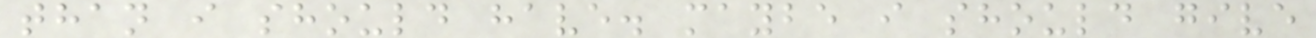than i should have. maybe i should give
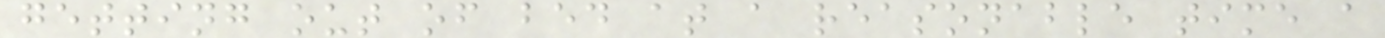getting out of bed at a reasonable time a
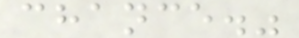chance."
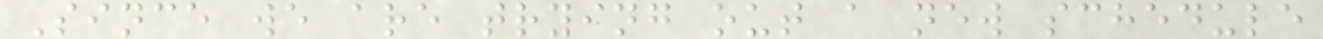Since we are trying out a new schedule
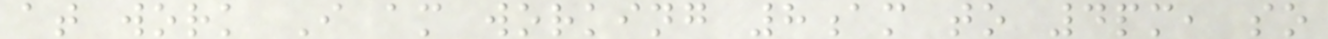at work I am working 8am to 4pm, so
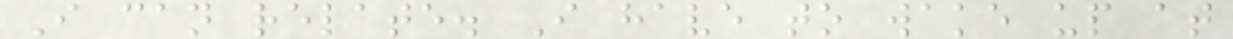I can relate. I have to wake up at
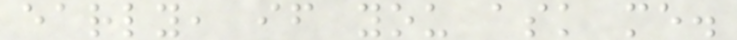early, if you ask me.
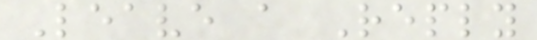Leave a Reply
